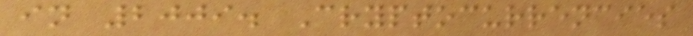in 2009. Cryptocurrencies
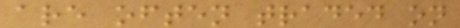are often traded on
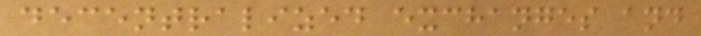decentralized exchanges and
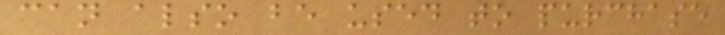can also be used to purchase
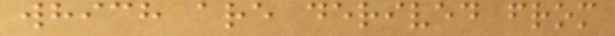which are derived from
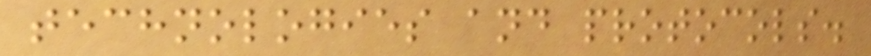technologies and protocols.
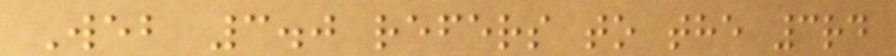Web 3.0 refers to the 3rd
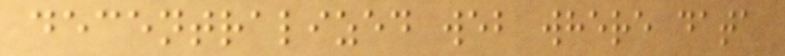decentralized web where data
